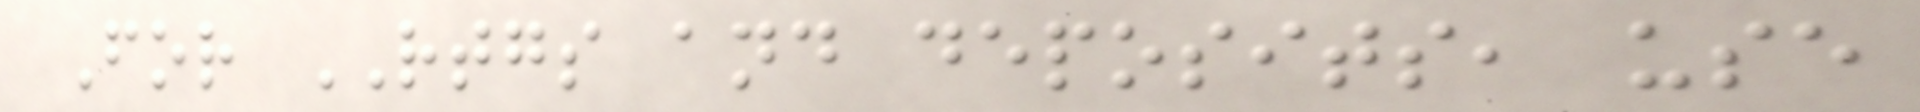For RTGS and deposits, use
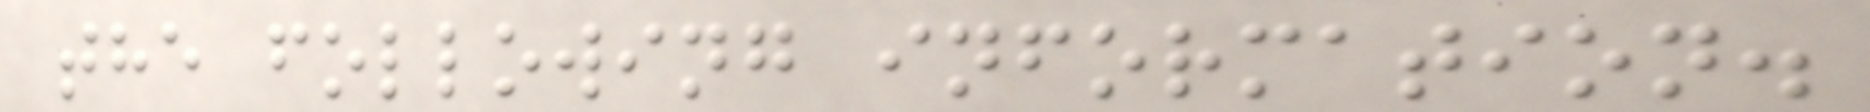the following information.
